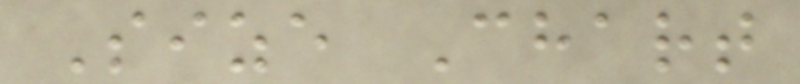Size Chart
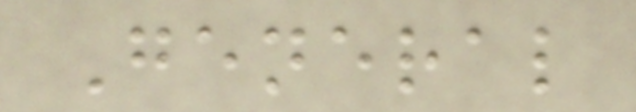General
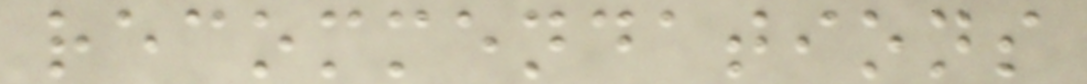recommendations
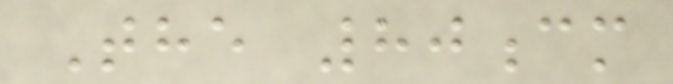The 80cm
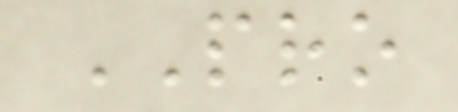PRO
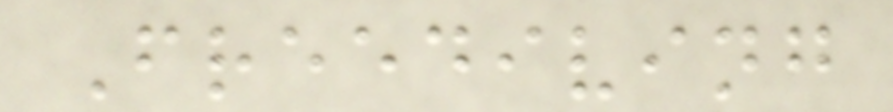Freediving
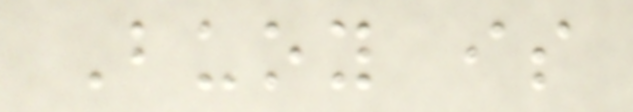Buoy is
